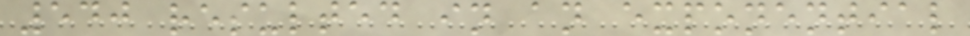540 resulted in an exponential
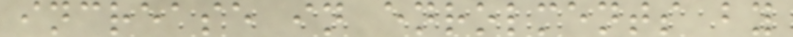increase in enrolments by
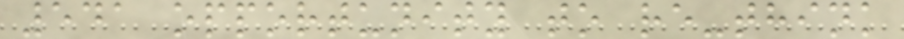541 opportunity to re-think
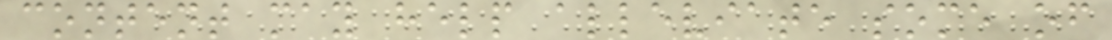content may help alleviate some of
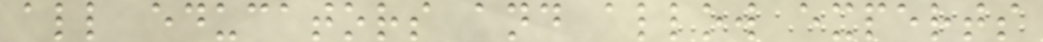all educators and allow experts
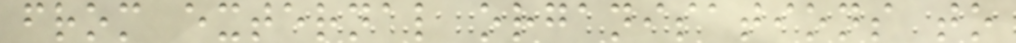from external organisations to
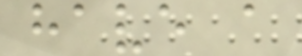have a
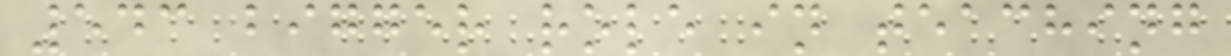543 bigger role in teaching
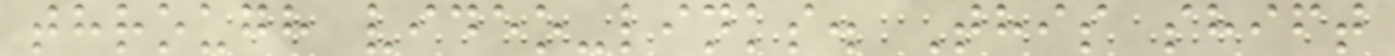through video-links. This shift
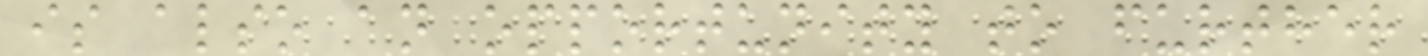is also an opportunity to further
